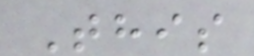This
